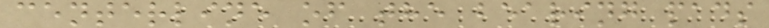centerline of the bearing pads
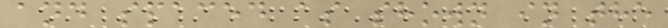and spaced as shown in the
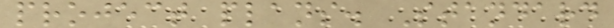project plans. Standard
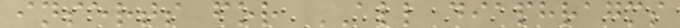inserts for ALL diaphragms
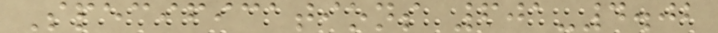Specifications 601-4.02
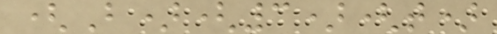(B)(3)(t)
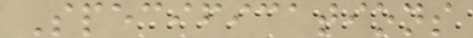Specifications
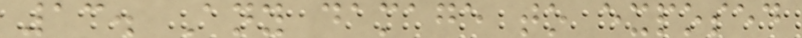13. Any damage to exposed
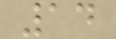14
